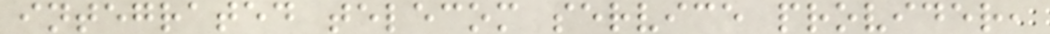integrated telecom service provider,
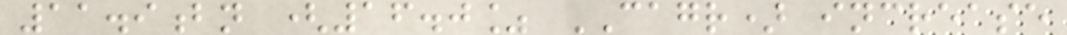11.9bn (16.0% CAGR) increase
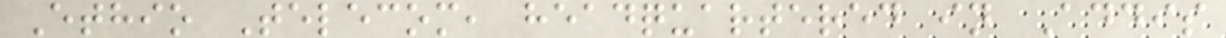Ethio Telecom, headquartered in Addis
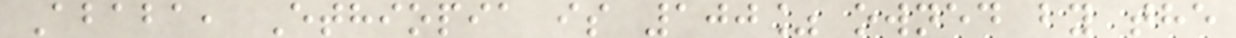Ababa, Ethiopia is 100% owned by the
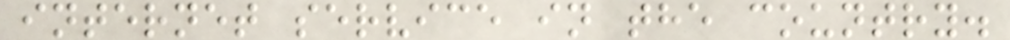internet service in the country.
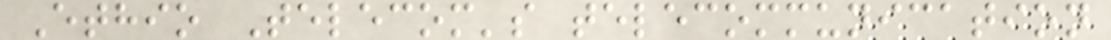Ethio Telecom's telecommunication
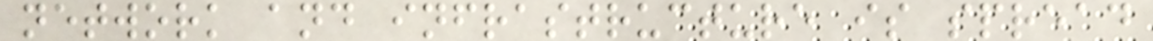network and infrastructure is spread
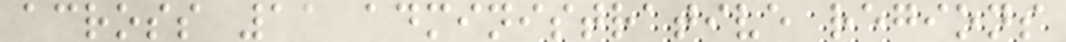across 11 administrative regions
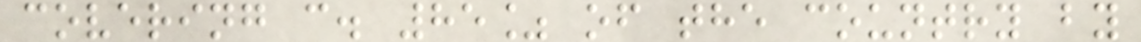covering c. 85% of the country by
